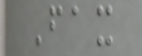Fax
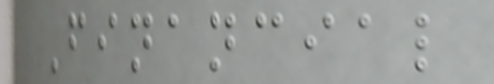Financial
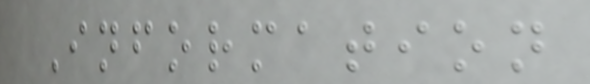Information
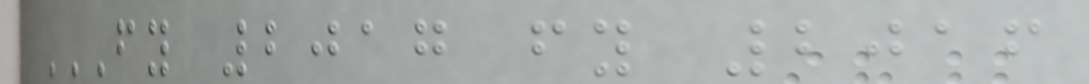FY 2017 FY 2016
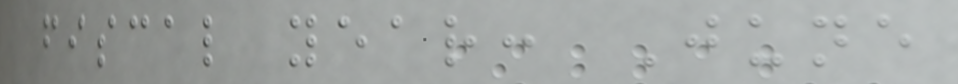fiscal year: June
